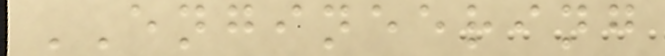ENGINEERING
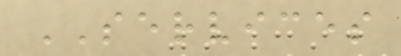SERVICES
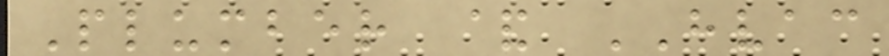Plumber & HVAC
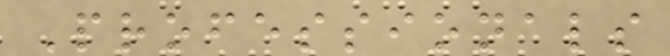Professionals
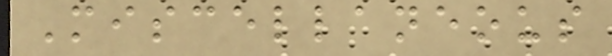Miscellaneous
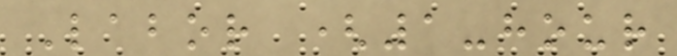Labor (1-hour
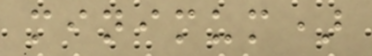minimum)
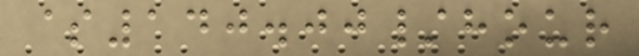$140.00/hour
